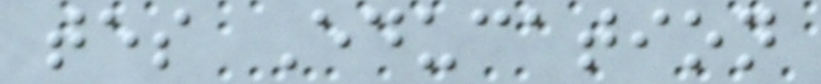tes Education
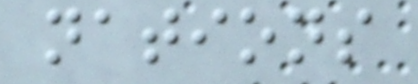nations
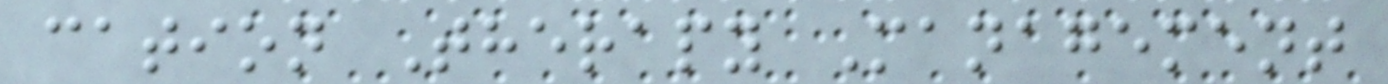cation Therapy Management
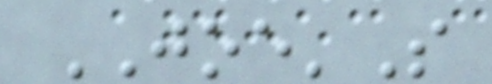JOE'S
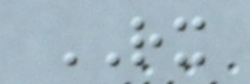RX
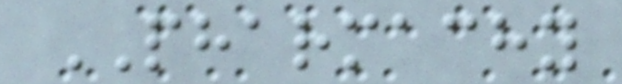PHARMACHY
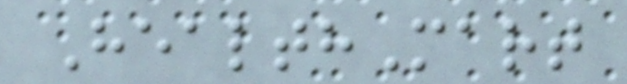HealthMart
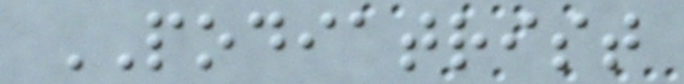PODIATRIST
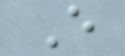E
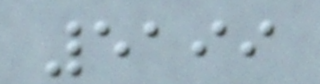5199
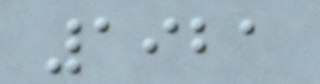1921
